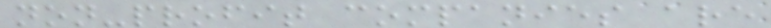non-profit companies are
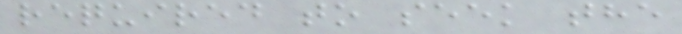required to seek the
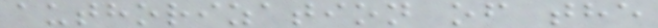authorization of the
